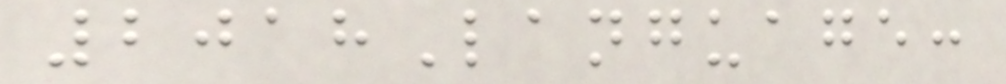2018Language:
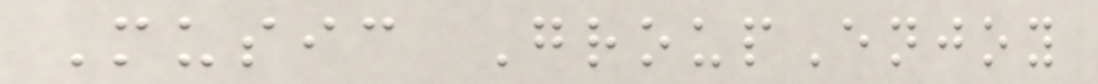Music GroupEnjoy
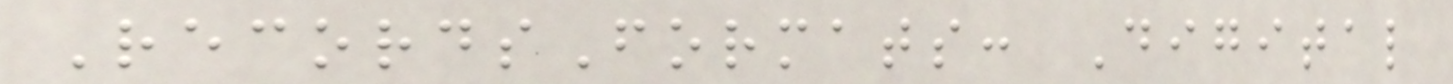RecordsFormats: Digital
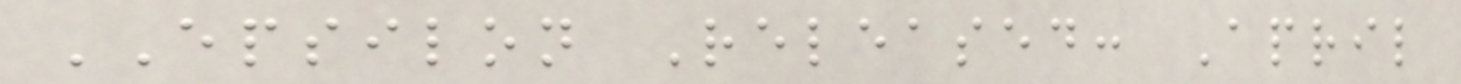EPSILON Released: April
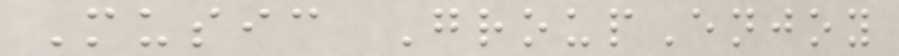Music GroupEnjoy
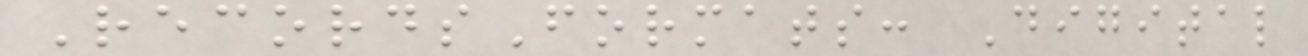RecordsFormats: Digital
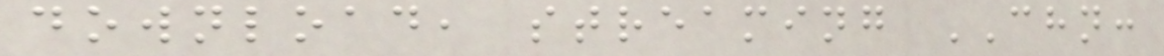download, streaming CHN:
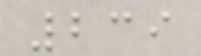239
